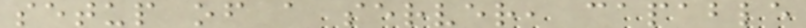setup of a server, capable
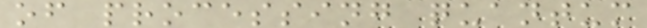of processing quantum
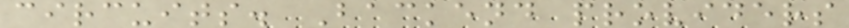circuits. Backend providers
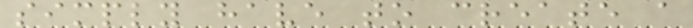simply have to create a
